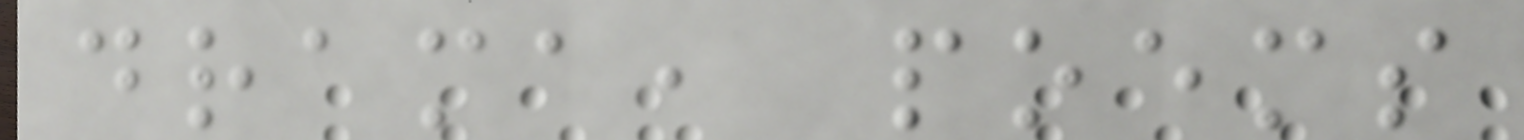drama, poems
